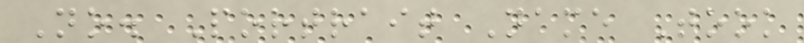No. Portrait Name Took
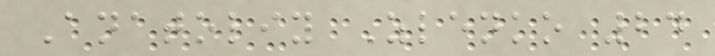Anatoliy Zlenko 24
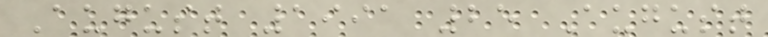August 1991 25 August
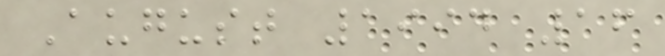August 1994 16
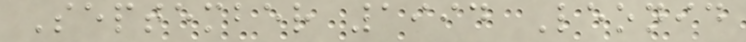September 1994 Leonid
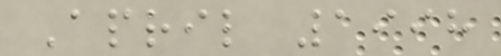April 1998
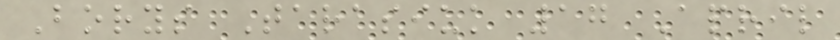Borys Tarasiuk 17 April
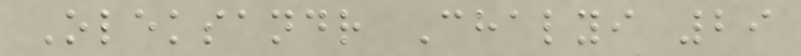Oleksandr Chalyi 29
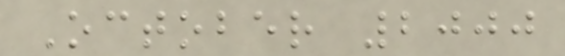October 2000
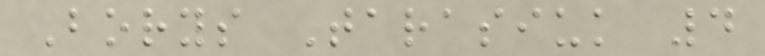Borys Tarasiuk 4
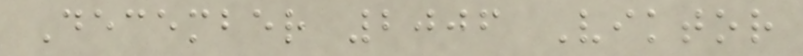December 2006 Viktor
